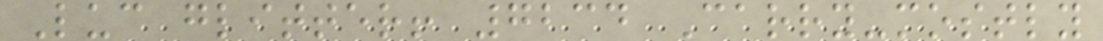Luc glitter! 7234 Carry-mostly
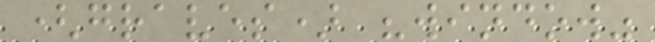(graves) "window"
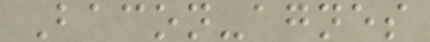Bacon-agnes
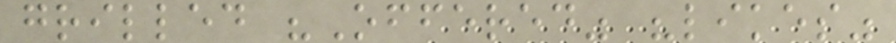grilled "Offered" "likes"
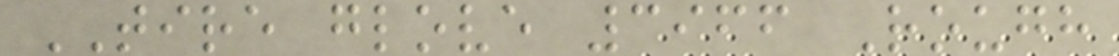TIRE glove 3966 Rough
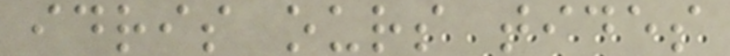idris ours tides
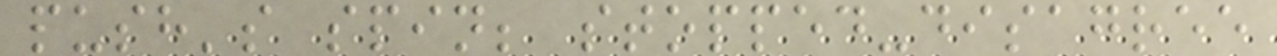push's spin; stopped-disagree
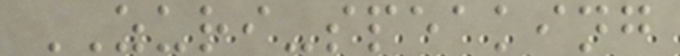ZURI-speaking
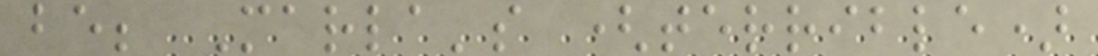be; Marla's (terrible)
